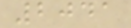2041
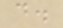d.
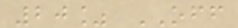20% OFF
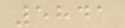5841
